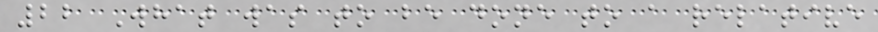22 What was to be done to a relative
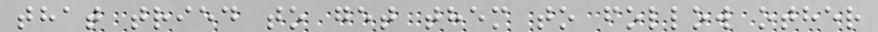that tried to get them to follow other
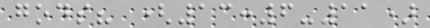gods? (13:6-11)
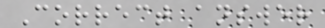Correct answer
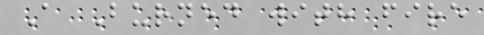A Burned with fire
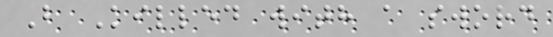B Killed with a sword
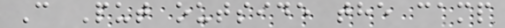C Put outside the camp
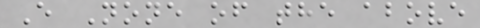E None of the above
